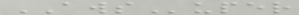AWSuper
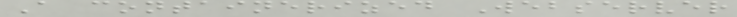A containerized Webserver
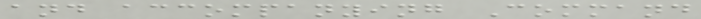and accompanying Command
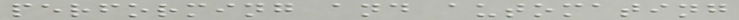performing and automating
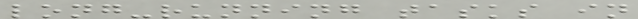long-running tasks in
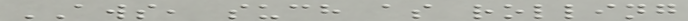AWS, such as rolling
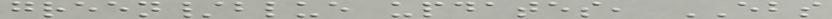green/blue updates, EBS
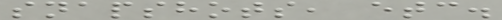snapshots, etc.
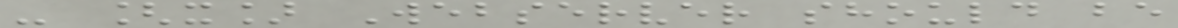- [x] Webserver should be
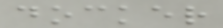docker
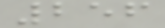256
